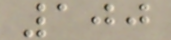100
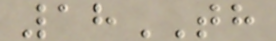18TH
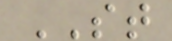ST
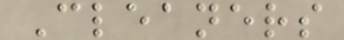Cleaners
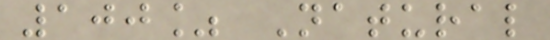100% Natural
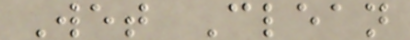Wet Clean
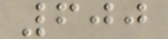600
